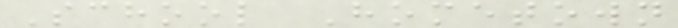School Hometown
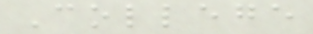College
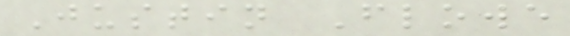Justin Flowe
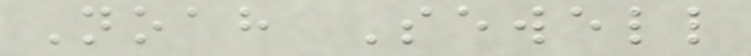Noah Sewell
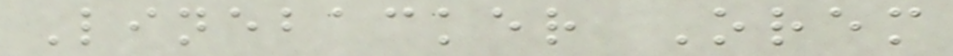Linebacker Orem
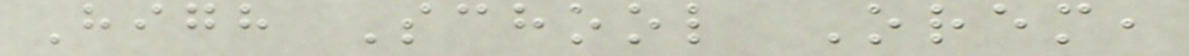High School Orem,
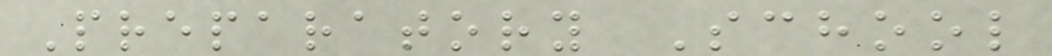Preparatory School
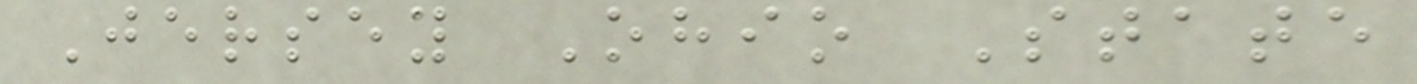Jersey Ohio State
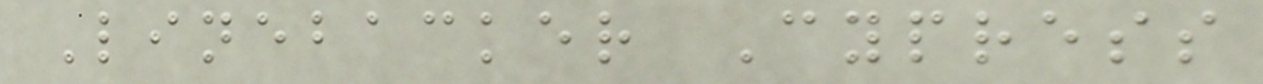Linebacker Cypress
